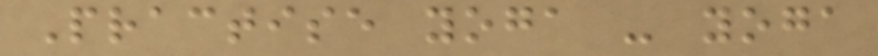Practise yoga - yoga
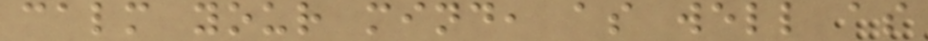calm your mind, as well as
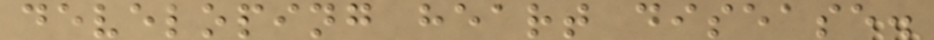developing heart disease.
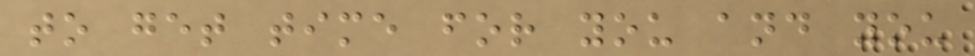to get time for you and you
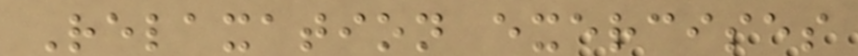Relaxation exercises
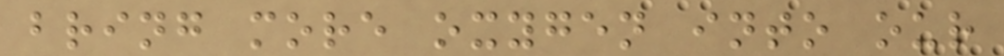bring more oxygen into our
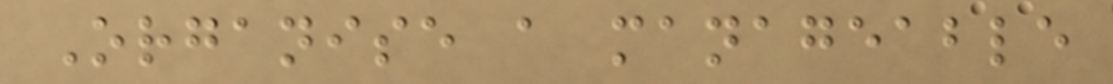Organise a manageable
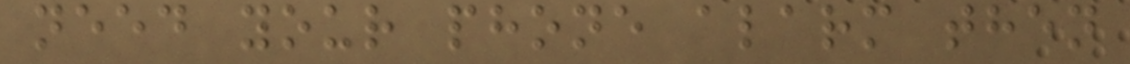need your phone alarm then
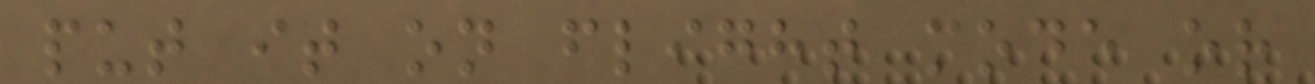put it on flight mode or
